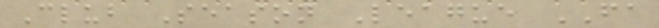Club Season League FA
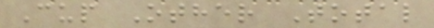Cup Other Total
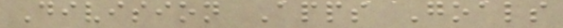Division Apps Goals
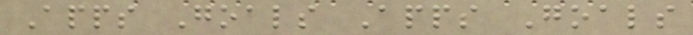Apps Goals Apps Goals
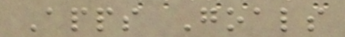Apps Goals
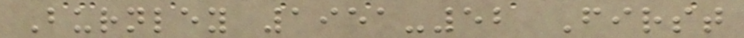Burnley 1951-52 First
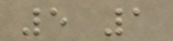5 1
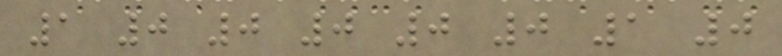1 0 0 0 0 0 1 0
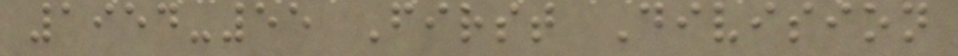1954-55 First Division
